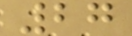27
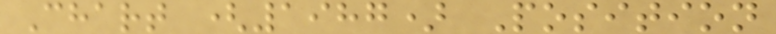Chart (1987) Position
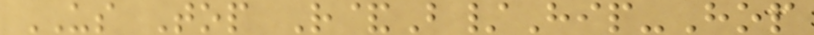US Top R&B/Hip-Hop
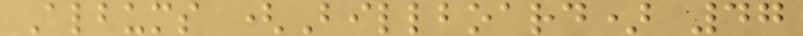Albums (Billboard) 47
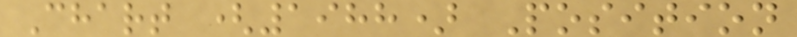Chart (1988) Position
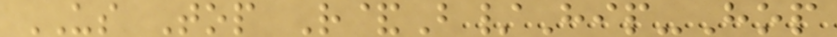US Top R&B/Hip-Hop
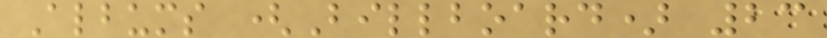Albums (Billboard) 23
